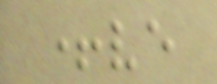+ve
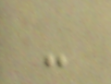-
